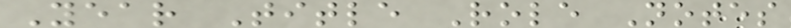Year Title Role Notes
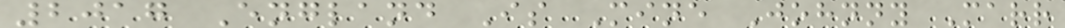2017 England Is Mine Johnny Marr
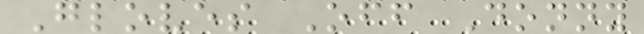Gloves Off Donny
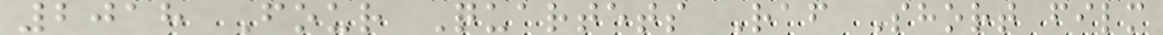2018 Four Quartets Raf Short film
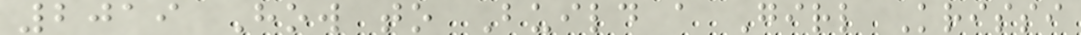2019 How to Build a Girl Krissi
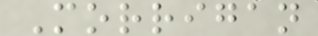Morrigan
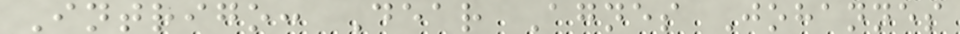Intrigo: Dear Agnes Johannes
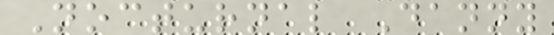Nocturnal Danny
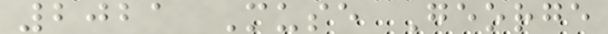2021 Muse George
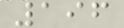196
